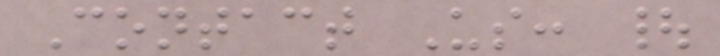Contact Us: |
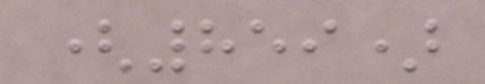(859)
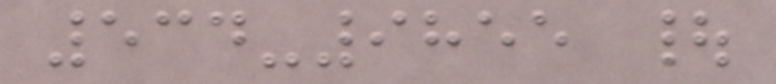534-9855 |
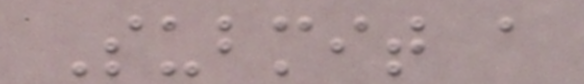Submit a
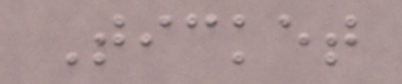Ticket
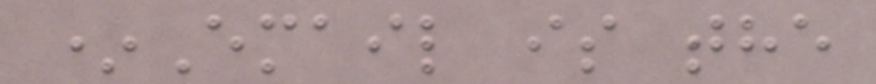*Email is the
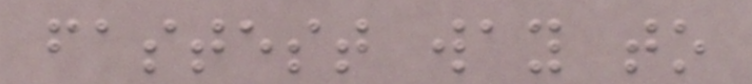fastest way to
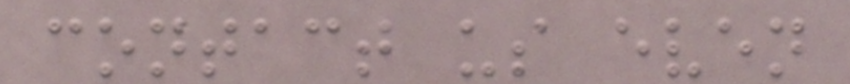contact us even
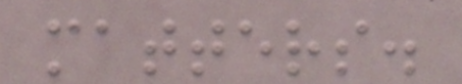matters.
